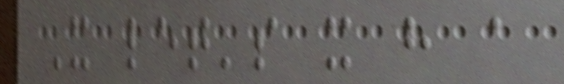It let's it have a
